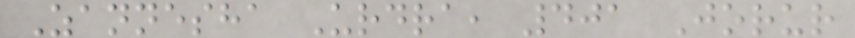Zannesha Urdra, 401 Jorur
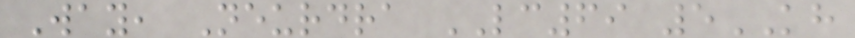Way, Neurdra LC69 5KH
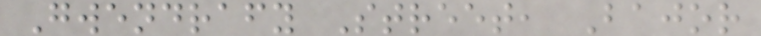Gwendrafy Street, Bajor
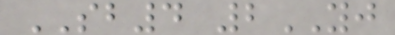SB4 2YJ
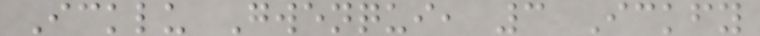Icklu Gwenqui, 3 Ickfy
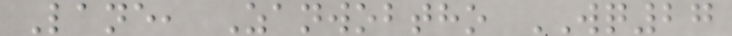Lane, Zanwobtho WQ27
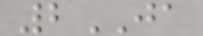2JA
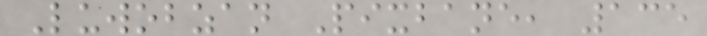Luwobzan Pixbane, 135
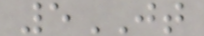5JT
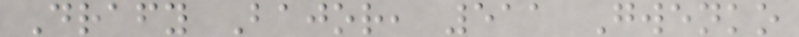Drafy Bajor, 511 Gwenko
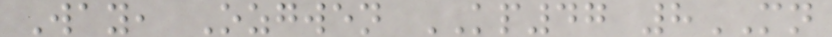Way, Ozgwen KP47 8MN
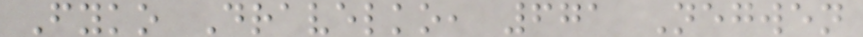Fyko Dravelko, 671 Negwen
